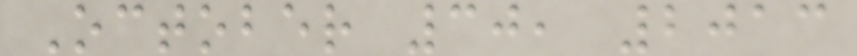October 30, 2013
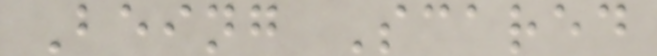Being Scared
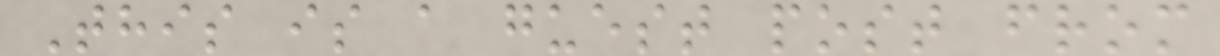This is a guest post from
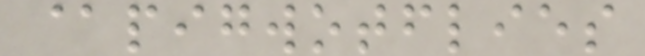@pigwotflies
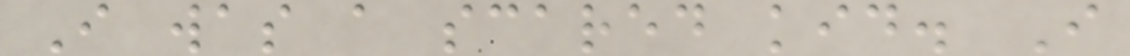I was a scared kid. I
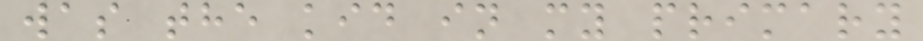was the kid in my primary
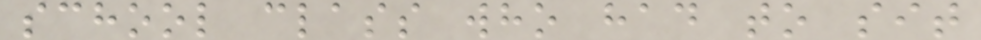school class who had to sit
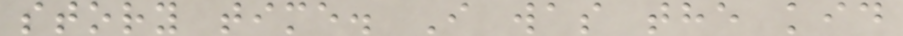story time. I was the kid
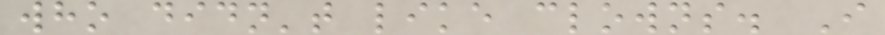who didn't like clowns. I
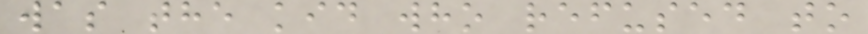was the kid who refused to
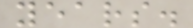years.
